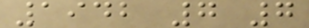1942 7 7
